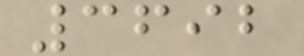3692
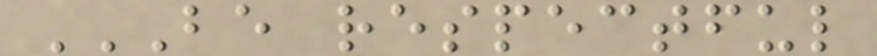BE RESPECTFUL
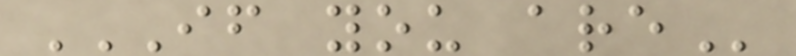IF YOU ARE
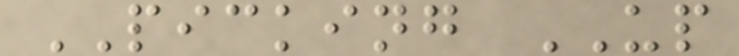PICKING UP
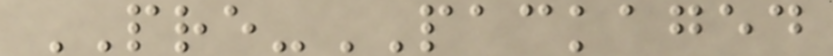PRE-PACKAGED
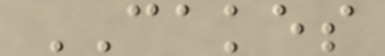CAKES
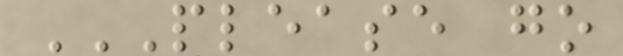PLEASE GO
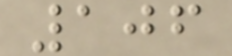106
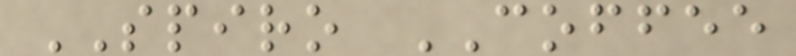SPIRO COFFEE
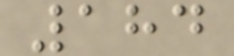184
